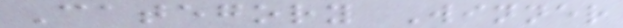Category Winner
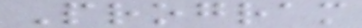Program
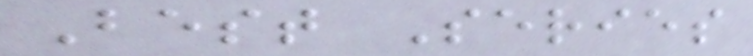Best Series
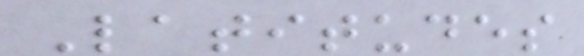Latitudes
